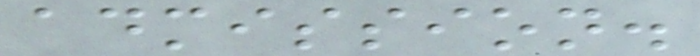admission.
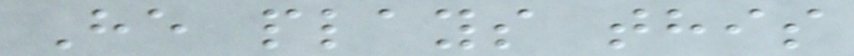He plays this
